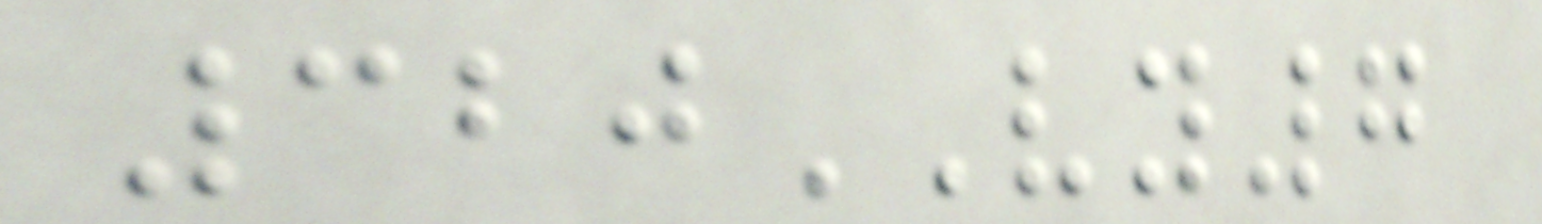320VY7
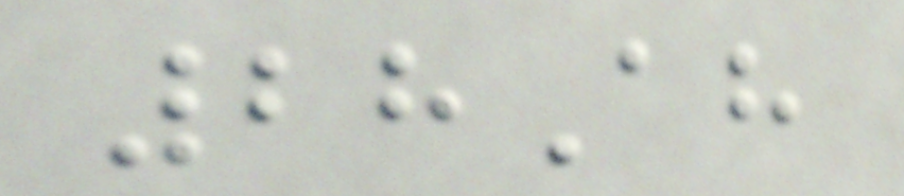28Ah
